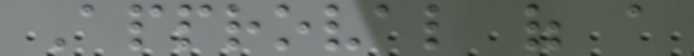Approval of a
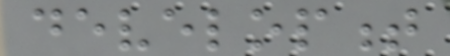development
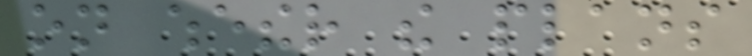on whether the plans
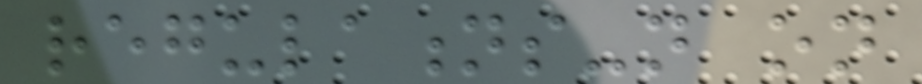regulations-not on
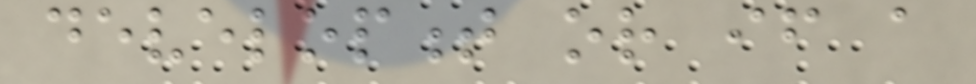development or if a
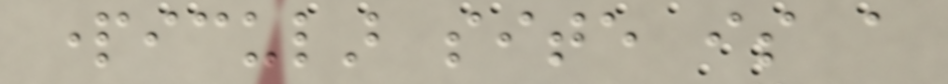particular site is a
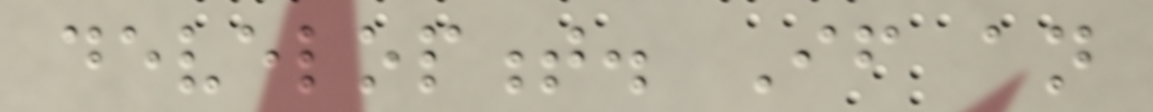development. If an
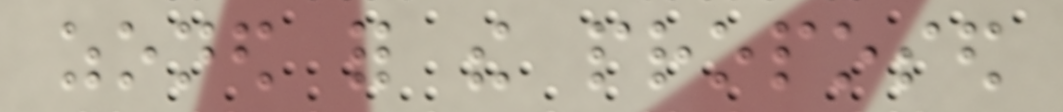zoned for the proposed
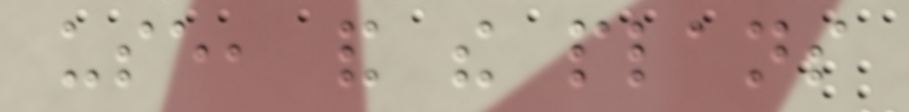use, and the plans
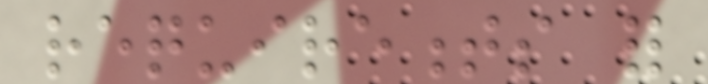requirements for
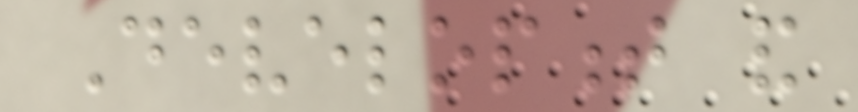Development and
